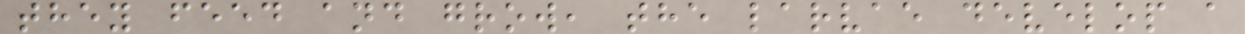they feed and grow, the larvae develop a
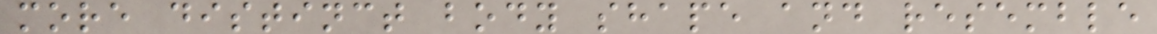more distinct body shape and resemble
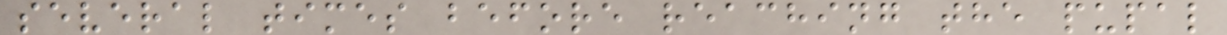several times before reaching the pupal
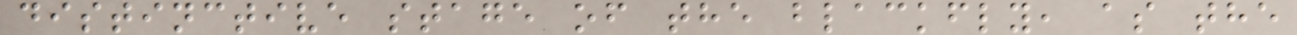distinctive stage of the blackfly, as the
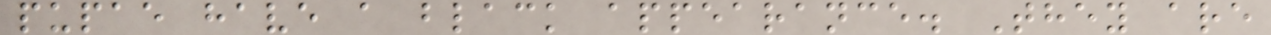pupae have a black appearance. They are
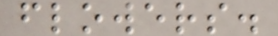flowers.
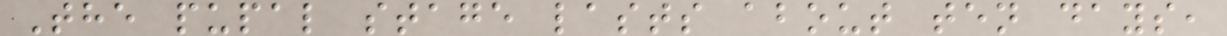The pupal stage lasts about ten days,
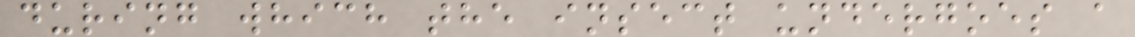during which the insect undergoes a
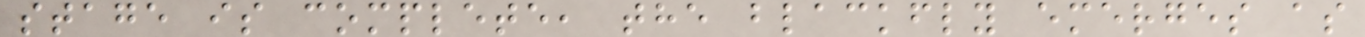stage is complete, the blackfly emerges as
